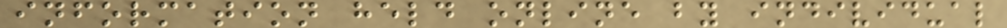information held online by individual
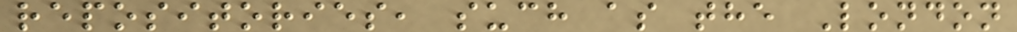repositories, such as the London
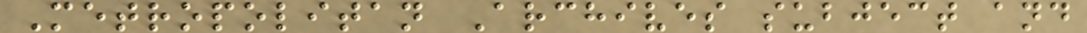Metropolitan Archives subject and
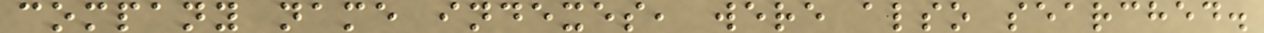company name indexes, were also searched.
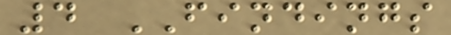4 FINDINGS
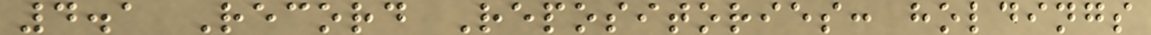4.1 Record Repositories: holdings
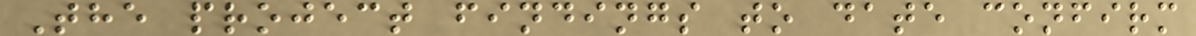The project findings to date confirm
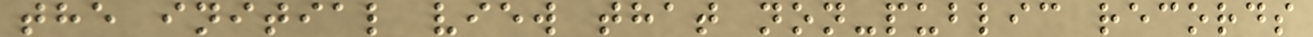the initial view that non-public records
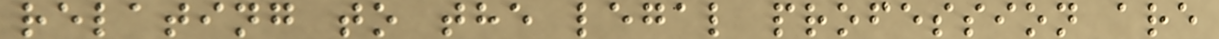relating to the legal profession are
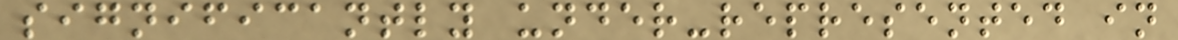significantly under-represented in
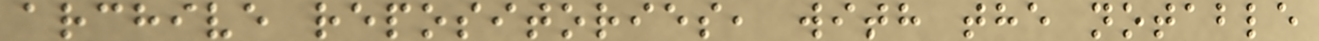archive repositories, with the notable
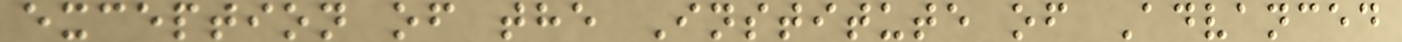exception of the Institute of Advanced
